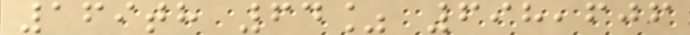169th 64% 698,606
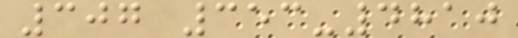307 353-4810
